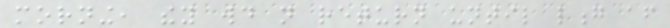morning, they would not return until long after
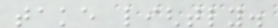take lightly.
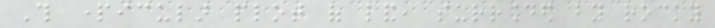This particular plot of land, surrounded by rocky
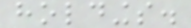holdings.
